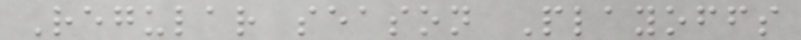Regular season Playoffs
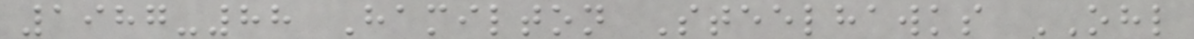1987-88 Hamilton Steelhawks OHL
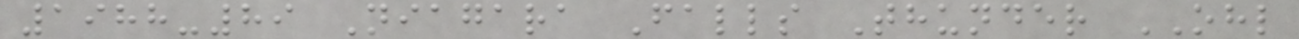1988-89 Niagara Falls Thunder OHL
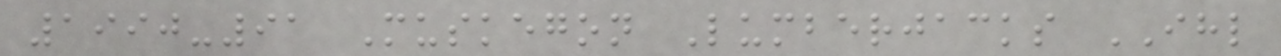1990-91 Muskegon Lumberjacks IHL
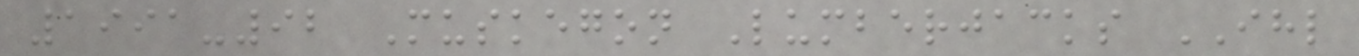1991-92 Muskegon Lumberjacks IHL
